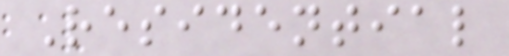Residential
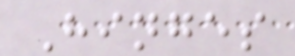Hinges
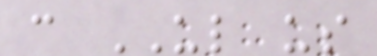c UL us
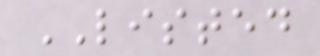LISTED
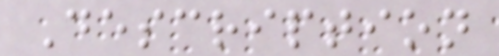Description
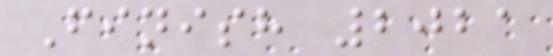Finish 2021
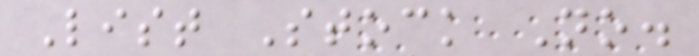List Stock No.
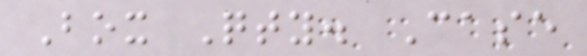Box Qty. Case
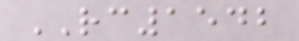RC1542
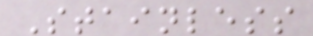Stainless
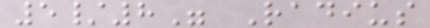5/8" Radius
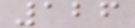126
